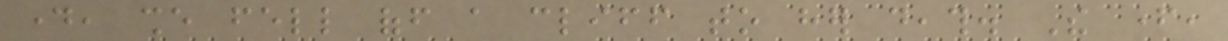day, she fell off a cliff to her death. The father,
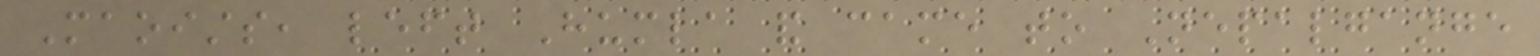Maoists, left Humla and came to Nepalgange
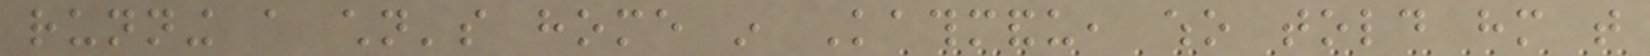running a children's home in Kathmandu, who told him that
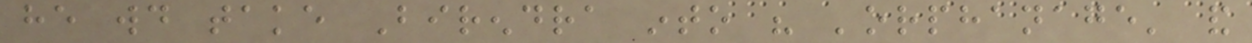he would take Birendra into his 'orphanage' and
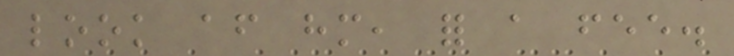look after him, for a fee.
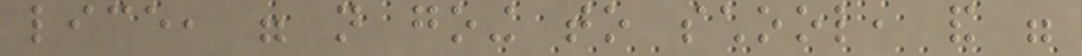lice, were not going to school, and were
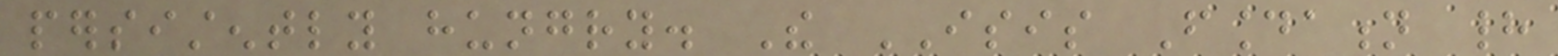persistently hungry. The ISIS Foundation had
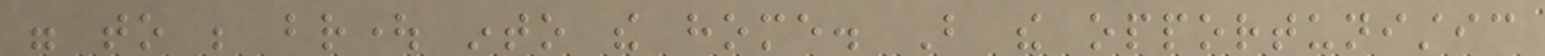were to be brought into the home. But the opportunistic
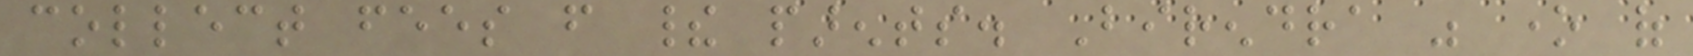collect fees from their parents. Birendra was one of
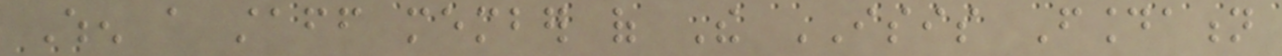When a staff member of The ISIS Foundation
